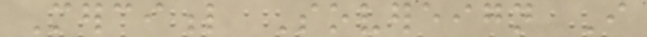Merciful Sovereign I
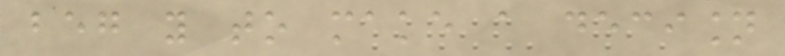beg you to make a decision
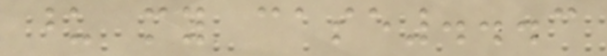upon my case...3
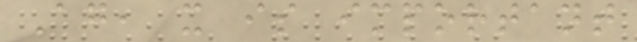Again, it is important
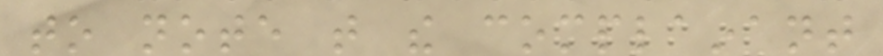to note that the complainant
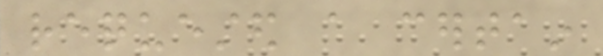requested a certain
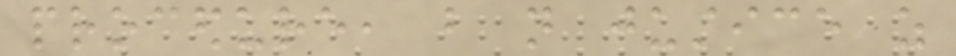procedure, but not justice as
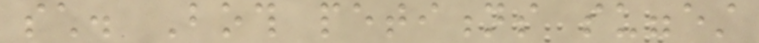such. Both petitions suggest
